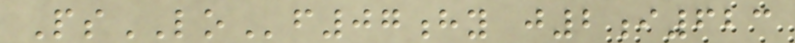PsLOf07hy j2i623
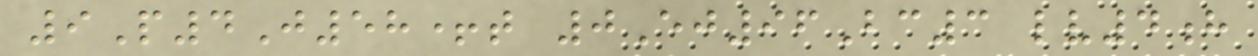9P4J58+t 0Ej96Bc3 lv4h
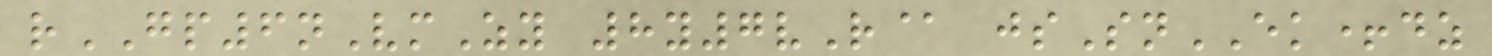rGP6nVmZy 8y7vR@ jsSnEK+dz
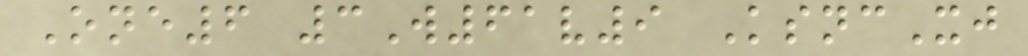One6 3W61v9 KsncXj
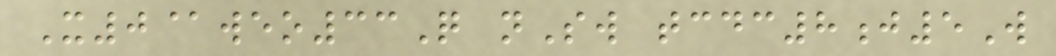X0@weo33Q nSw tcdc8j5W
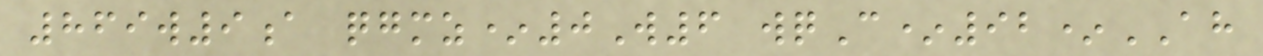869w9a qgmz*0W6 wqC*92*AH
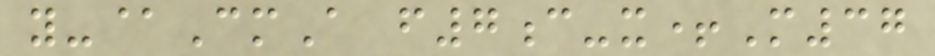y-@CmA f7c-x+M37
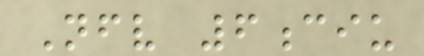Nfv 6ciu
